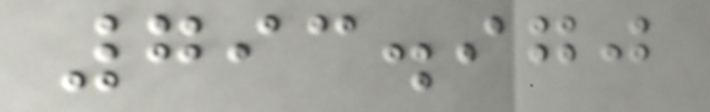793.970
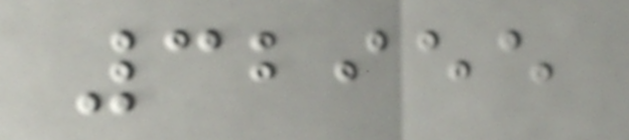32955
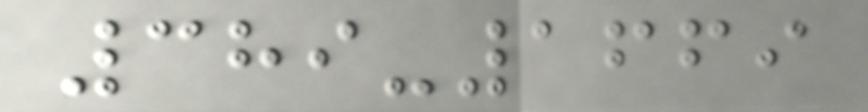389-1669
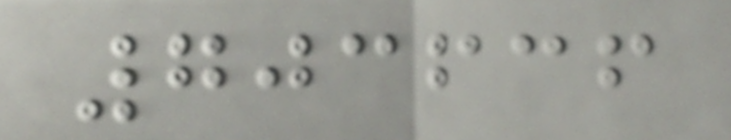703636
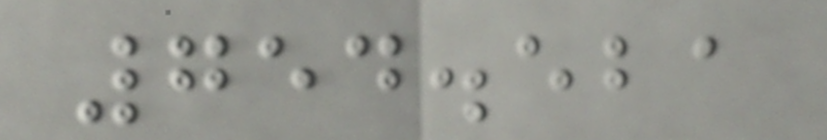754.521
